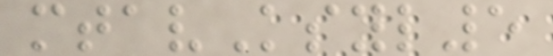mtavKsyl5
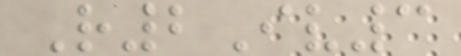R2Iv3
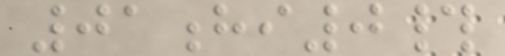01hi0#
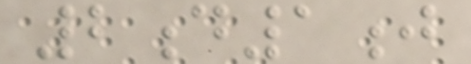2d1j
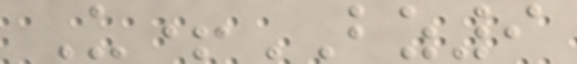U+BZ9
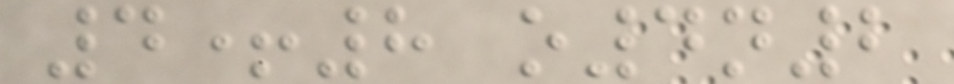4+8 o4n2
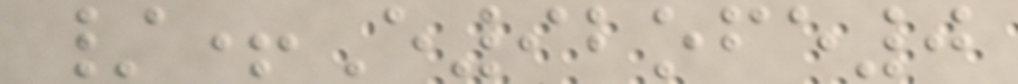/+E92ofe0
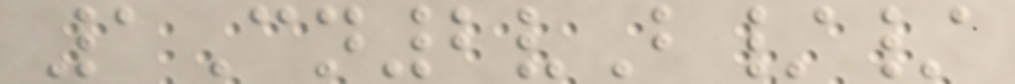1Cn2vB//
